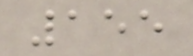155
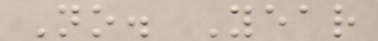No. Year
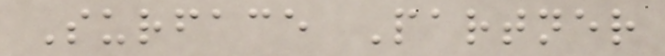Surface Partner
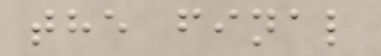the final
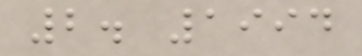2. 1994
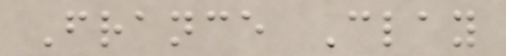France Clay
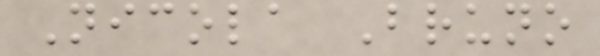Nicola Bruno
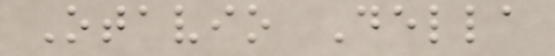Otavio Della
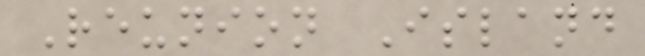Reunion Island
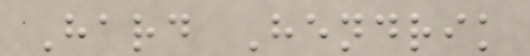Hard Hendrik
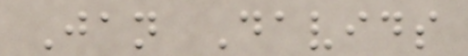Jan Davids
